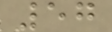57
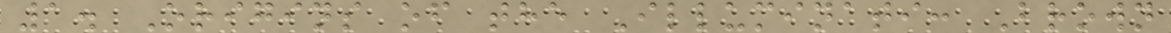1. Origins of the Illuminati: Brown
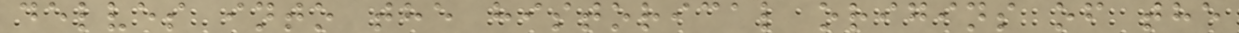delves into the historical origins of the
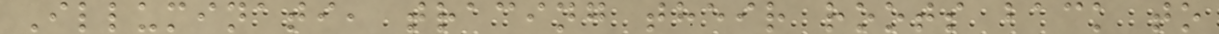Illuminati, tracing their roots back to
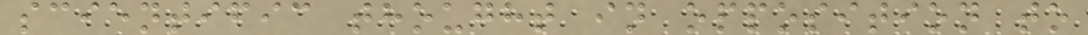scientific thought in opposition to
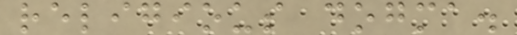religious dogma.
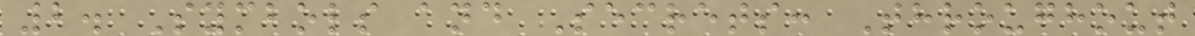2. Symbols and Secrets: Throughout
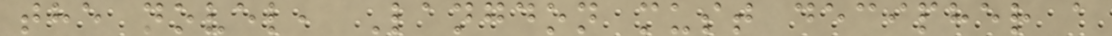the novel, Langdon must decipher a
